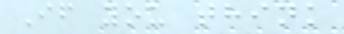If you think
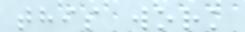this work
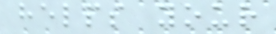helps your
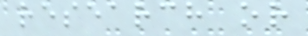research or
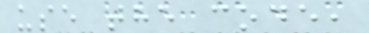use the code,
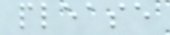please
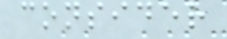consider
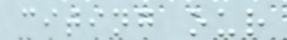citing our
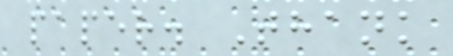paper. Thank
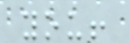you!
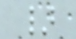}
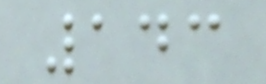143
